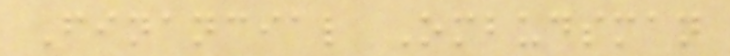Financial Ombudsman
